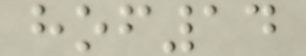hof14
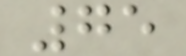75
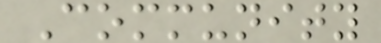Community
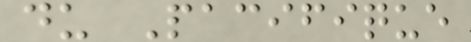du Pacifique
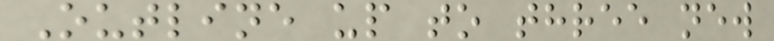Outline up to three new
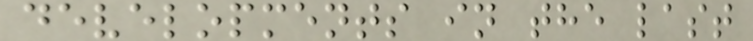developments in the last
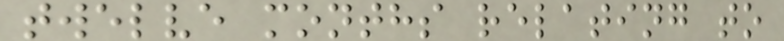twelve months relating to
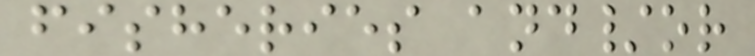fisheries and/or
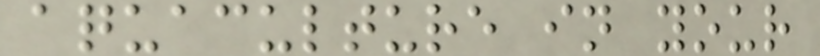aquaculture in your
